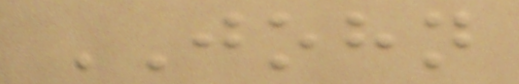JOHN
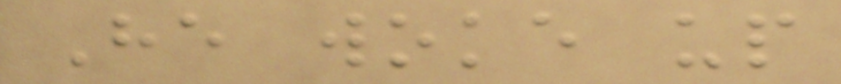He woke up
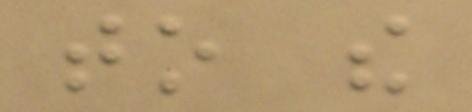to the
